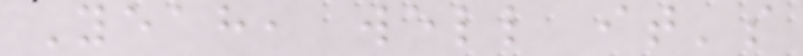Yeah, well it's
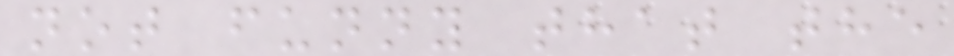not funny that the
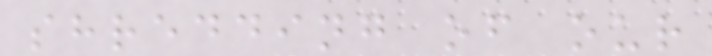shredding of our
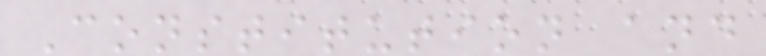Constitution and
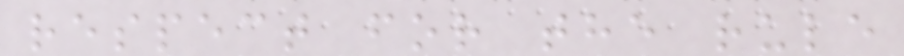respect for the rule
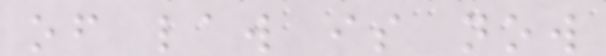of law is now
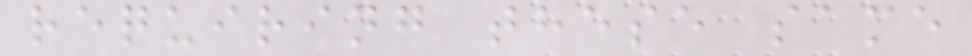requiring these same
